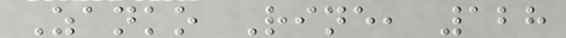Zanko Rine, 128
